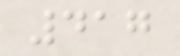417
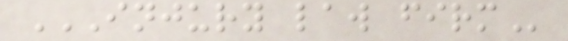INJURY LAW FIRM
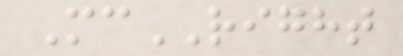McRIGHT
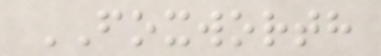FOXWORTH
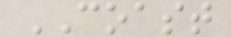COAST
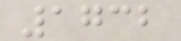1732
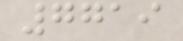7719
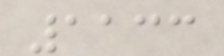1133
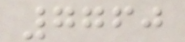7760
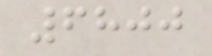6800
